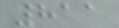811
